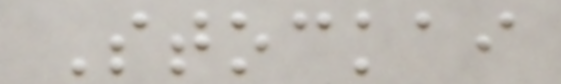Stockai
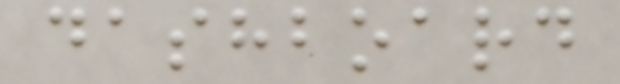dashboard
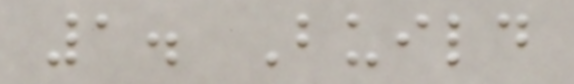1. Build
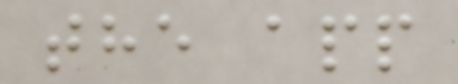the app
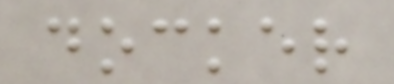docker
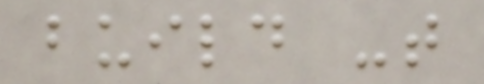build -t
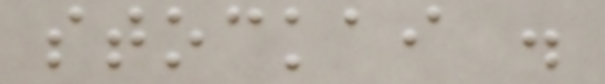stockai .
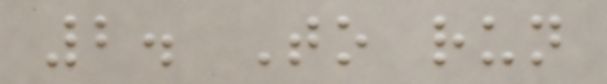2. To run
